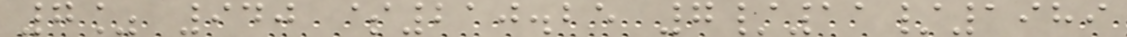7% 940 $210.25 7/11/1989
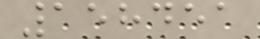158451
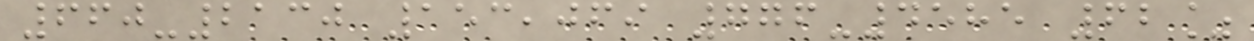660-2130 153,069 776-4585 62%
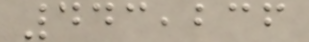443,236
